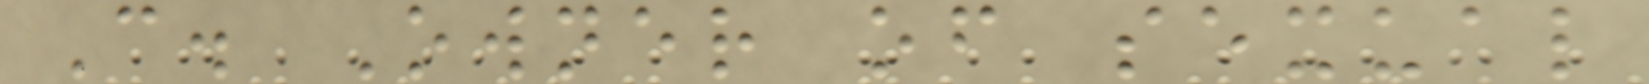C. Owner of sexual
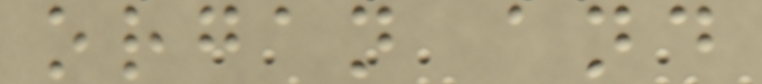organ and
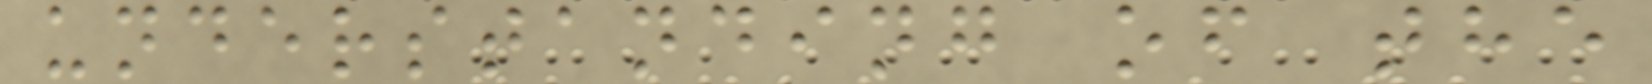understanding of the
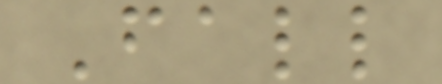Fall
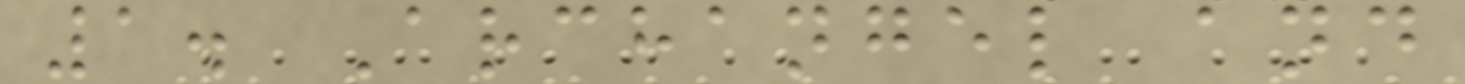1. Archangel and
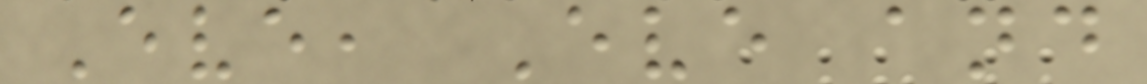Eve, Eve and
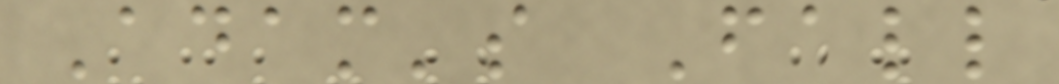Adam's Fall
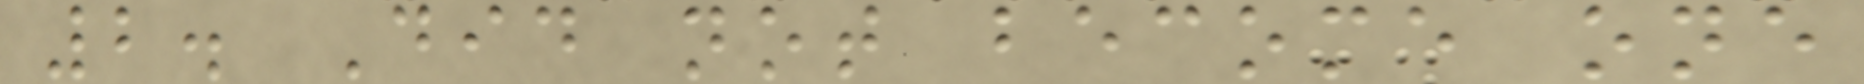2. Did not become one
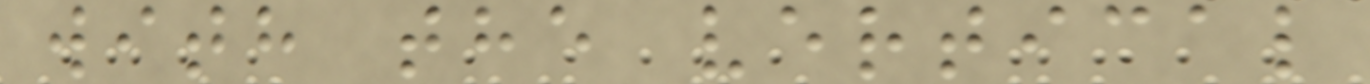with the vertical
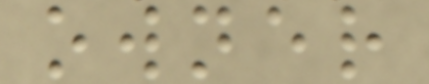owner
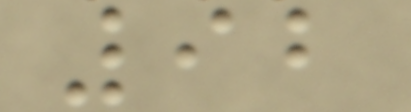92
